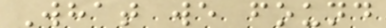What we found
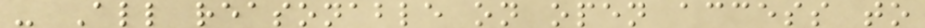- All reasonable on open access to
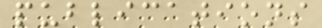publications
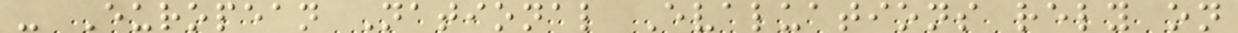- European National Evaluations rely on
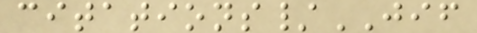citations/JIF
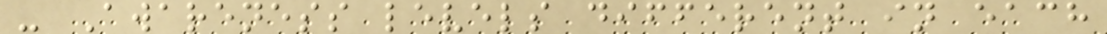- Awareness levels different in each
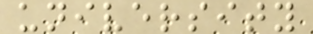university
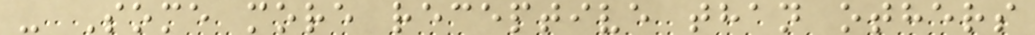- Some more receptive than others
